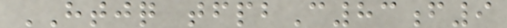HTJQ tfpbC83f9
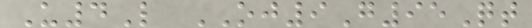U4L OJ9G95Qt
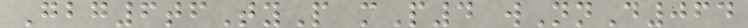Gbg6tfTyP mP4 wNnD064
